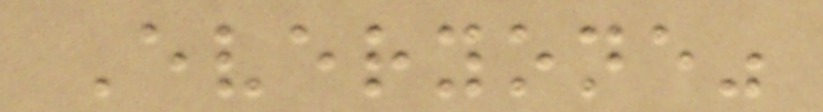Everyone"
